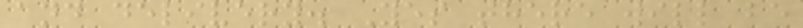and delivery. Yes there will be
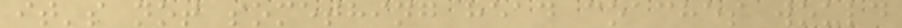it's not something head coaches would
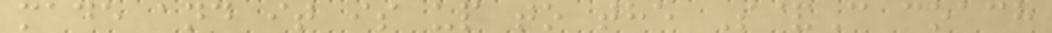made and it is up to the S&C coach
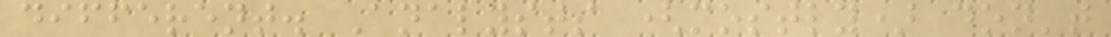different. Analysts (mostly) don't
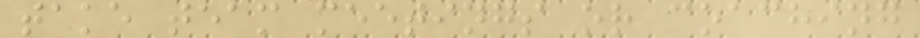take team meetings or coaching
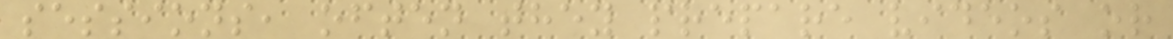sessions, often they prepare videos or
